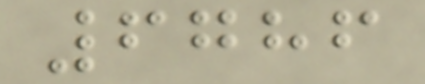6786
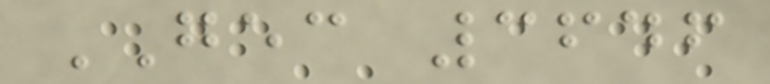GEC 3646
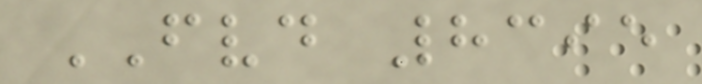FVD 8395
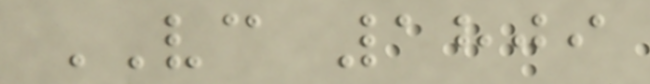VC 1809
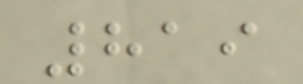819
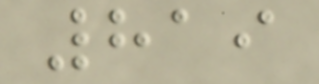819
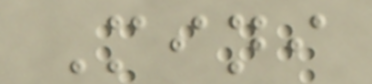Mini
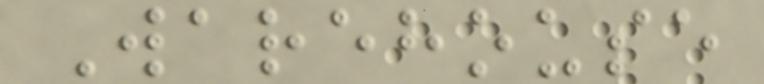Warehouse
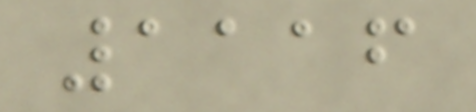1116
